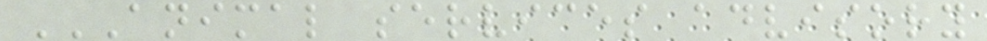ANIMAL SERVICES ADVISORY
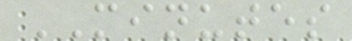MINUTES
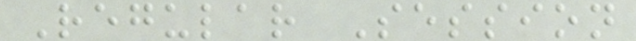Regular Session
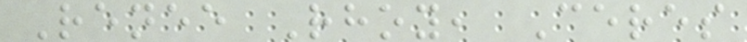Renee Rhoy, Ceres
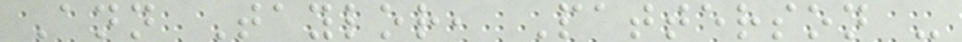Ann Taylor, Patterson -
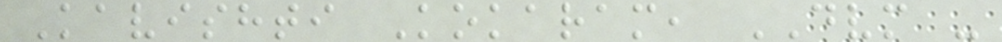Kavishti Kokaram, DVM -
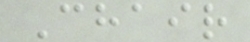Chair
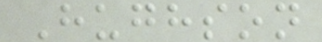Hughson
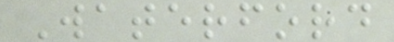Waterford
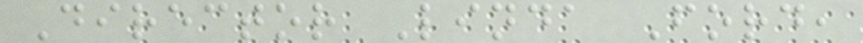Director Linda Ford,
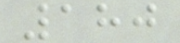180
